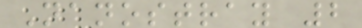Nanostray 2
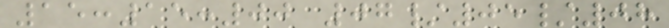15:15:00 07/05/08
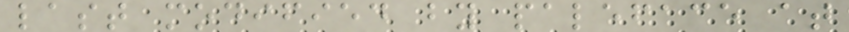last modified by paleface at
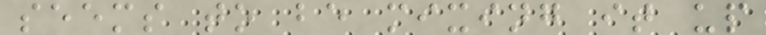seems to be mixing it up
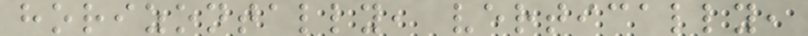horizontally, vertically,
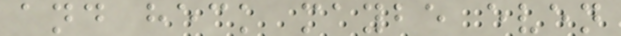and heck maybe even
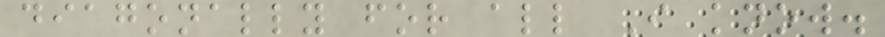diagonally for all I know.
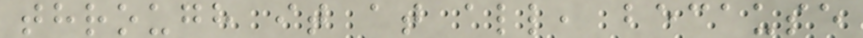through it at all, because
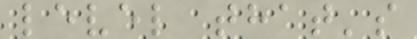level that's
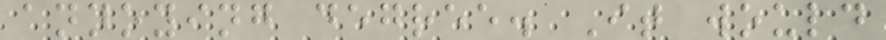annoying degree. It would
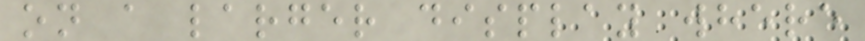on a larger display where
